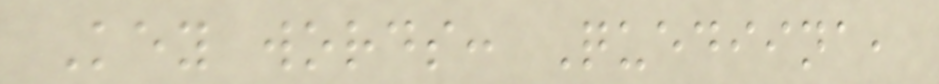Key words: Quediina,
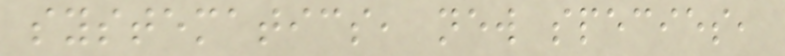systematics, new species,
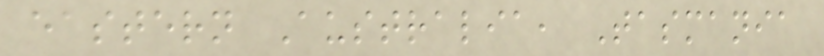eastern Australia, Tasmania
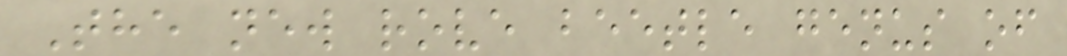The new rove beetle genus of
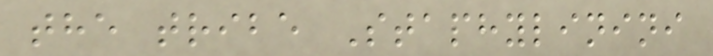the tribe Staphylinini
